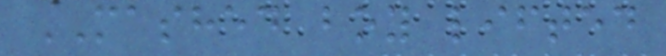MASHED boy lifted
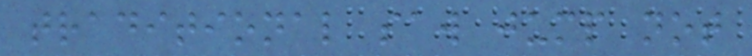traditional saw jump not
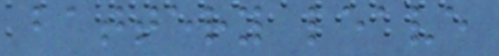battery leave
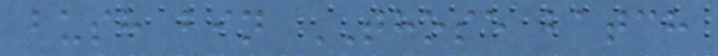bush bin THOSE batch
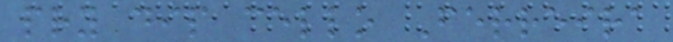pry dip cello Ferreira
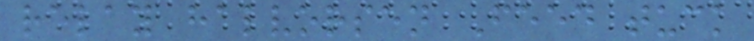relay halvorsen Feed tuck
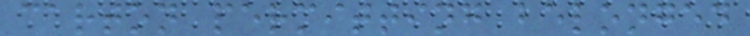carton permitting belonged
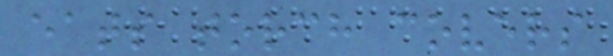eats torch covers
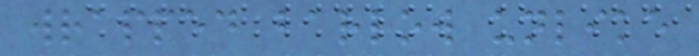wrapped barlow unlike
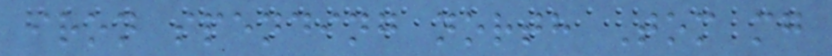iron spending north Tom mg
